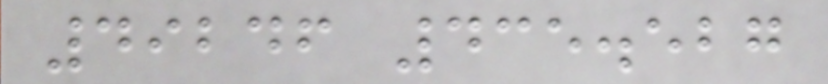49246 435.527
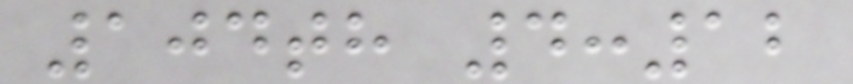104th 4:12
